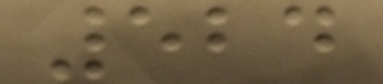524
